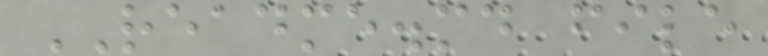README.md file
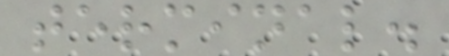terminal.
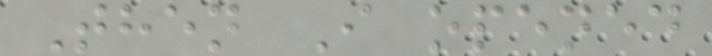Then I opened
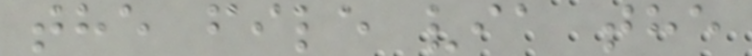the file via the
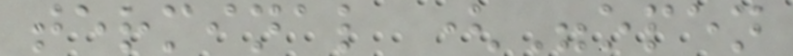terminal ("open
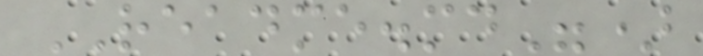README.md")
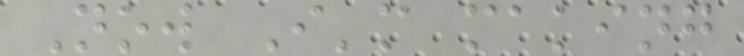Now I'm making
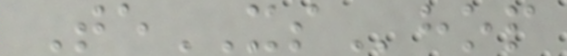TeXShop
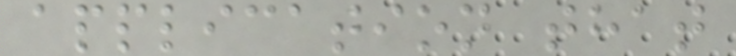application that
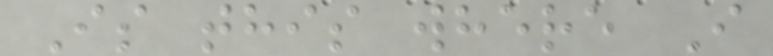Is this where I
